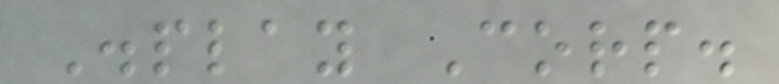Display Corp.
